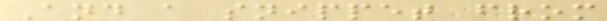And a snippet from
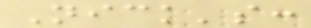Nick's:
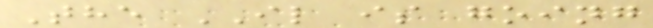The IL is going
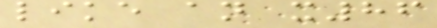like an x86
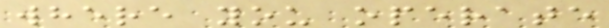where you operate
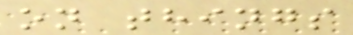on things
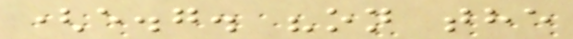(e.g. "on the
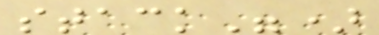stack")
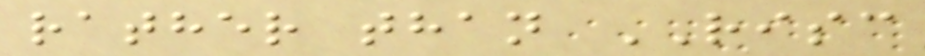rather than RISC
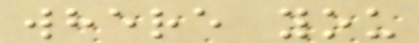where you
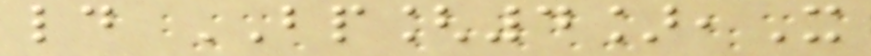ld BP[4],X
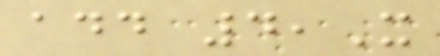add 4,X
